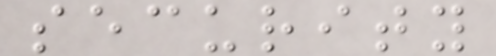security
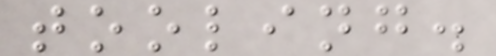tooling.
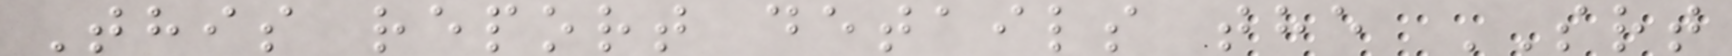This report details the SRT
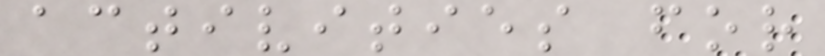activities for
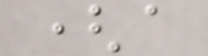(a
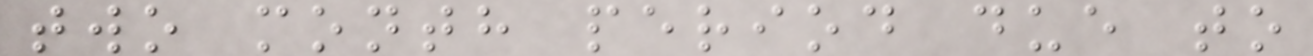two month period due to
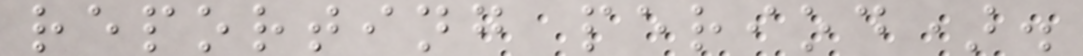reporting period).
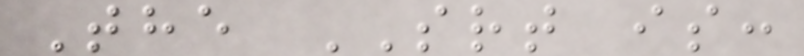The SRT is:
